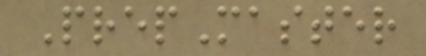PrepMaster
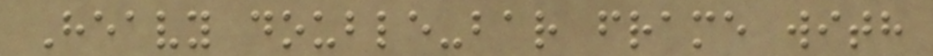Heavy double-bar frame with
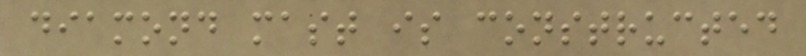diamond mast is constructed
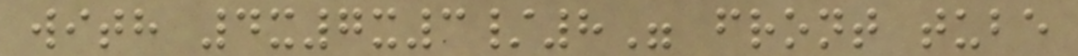with 4x7x3/8" front tube
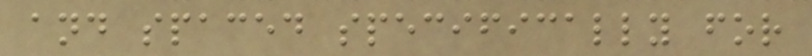and spaced specifically for
